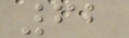62
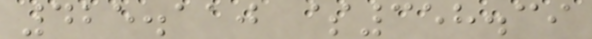425.110 $358.39
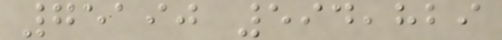75190 594,829
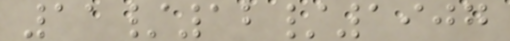11/12/1907
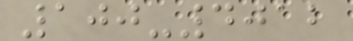100-4012
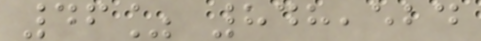46% 848,524
